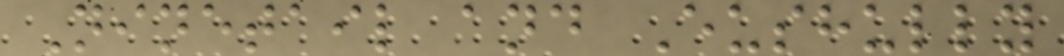Ninetail and Eushully
